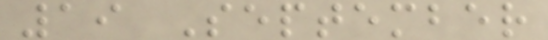19 September
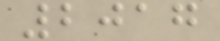2017
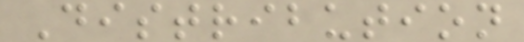Distribution
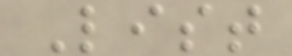List
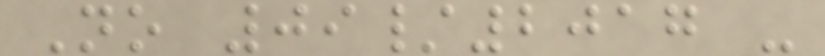No 09/2017 -
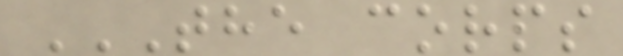THE CORPS
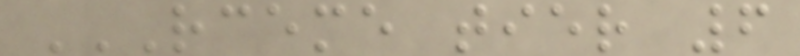RCEME TIER 6
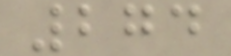274
